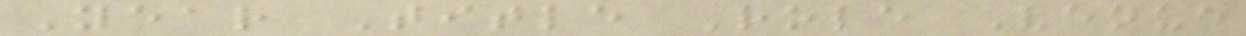Year Title Role Venue
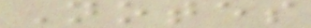Notes
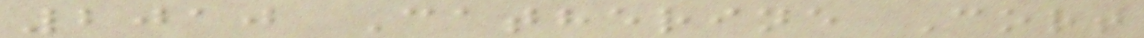2010 Catherine Cort
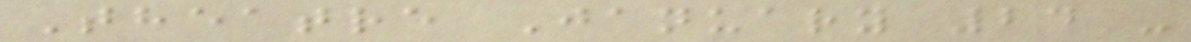Theatre January 24 -
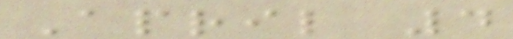April 4
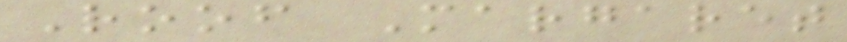Roof Margaret
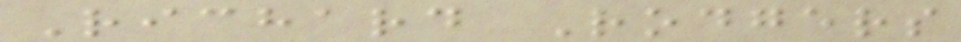Richard Rodgers
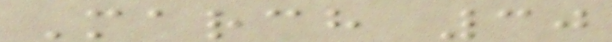March 30
